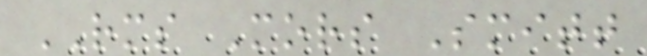RMS Mors Smitt
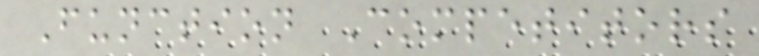Function Competitors
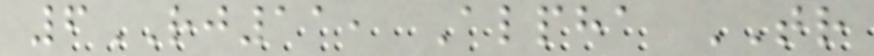6RJ11, Alpha TR
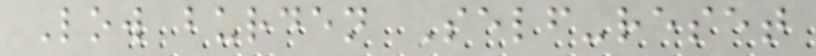Low burden Self-reset
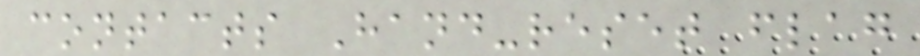contacts Hand-reset flag
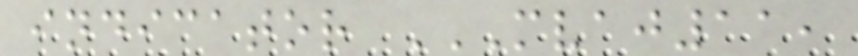indicator MVAJ11,
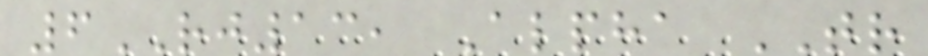6RJ13, Alpha TR
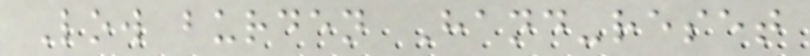Low burden Hand-reset
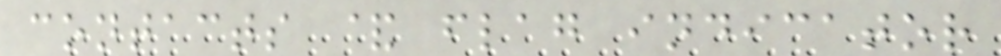contacts & flag indicator
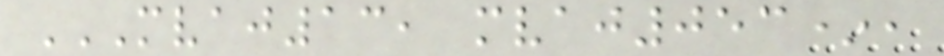MVAJ13, MVAJ053*,
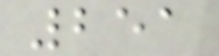251
